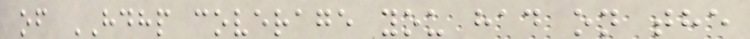of HDHP coverage you had on the
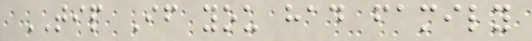TIP If you had family
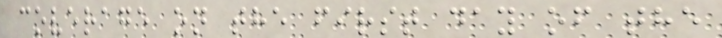coverage on the first day of the
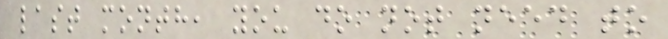last month, you do not need to
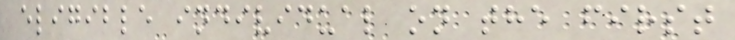eligible individual on the first
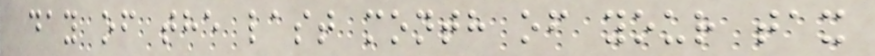day of the last month of your tax
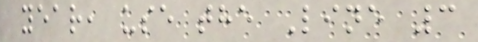year, use the Line 3
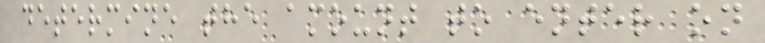determine the amount to enter on
